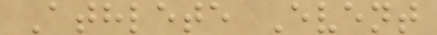Athlete Event
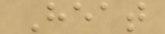Heat
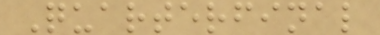Quarterfinal
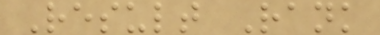Result Rank
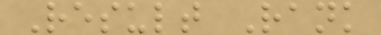Result Rank
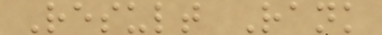Result Rank
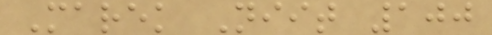Marek Niit 100
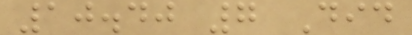10.40 7 Did
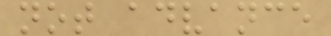not advance
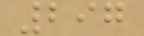297
